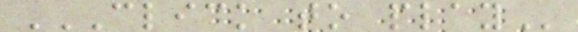CLICK TO PLAY
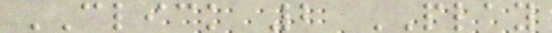CLICK 2 PLAY
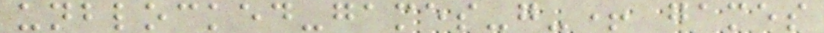unblocked-games-g-+ games
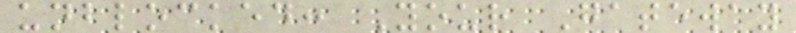unblocked: Your Gateway
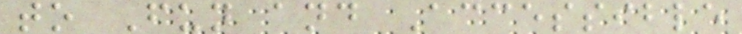to Fun and Accessible
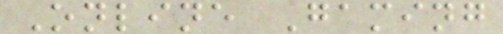Online Gaming
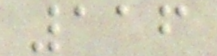116
